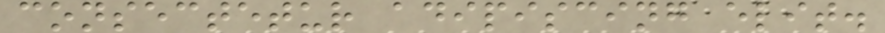consectetur adipiscing elit.
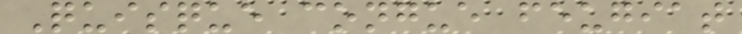Quisque congue feugiat
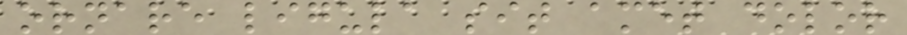ornare ligula sit amet dolor
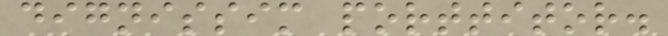dignissim porttitor.
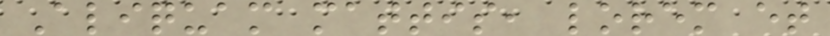Aliquam mattis, lorem et
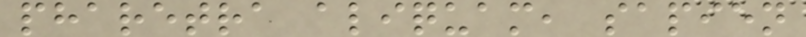pharetra aliquam, sapien
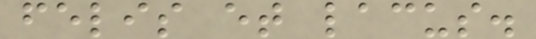felis et lacus.
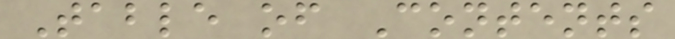Table of Contents
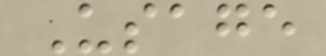Usage
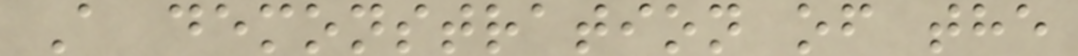A demonstration of the
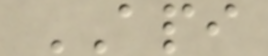API
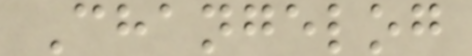Changelog
